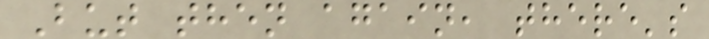But then again, there's
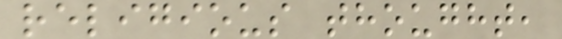religious thought,
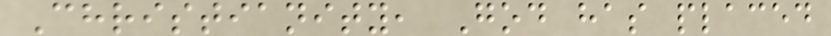Christianity, God has placed
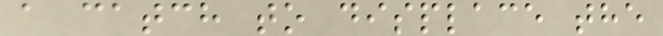a catch to displace the
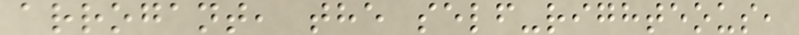arrogant, the self-righteous,
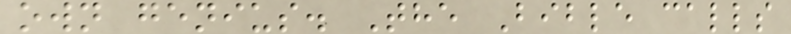own genius. The Bible calls
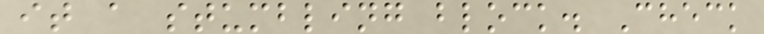it a stumbling block. Check
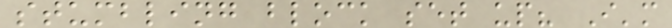stumbling block set up? I'm
